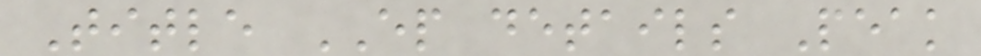Title EP details Peak
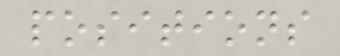positions
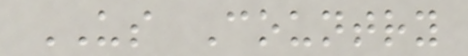US Country
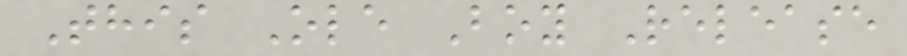This Ole Boy Release
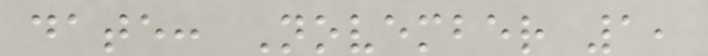date: November 1,
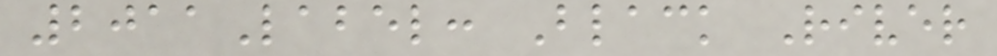2011Label: Black River
